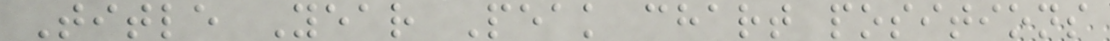Title Year Peak chart positions
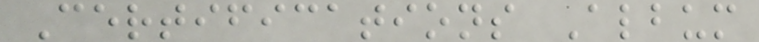Certifications Album
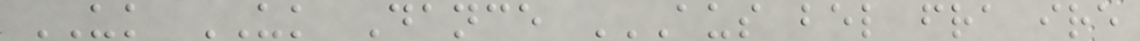UK UK Dance AUS BEL FRA IRE
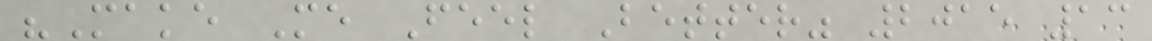"Make Me Feel Better" 2015 13
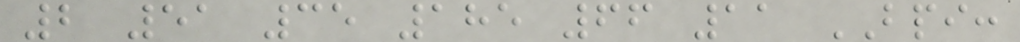2 51 35 185 66 11 BPI:
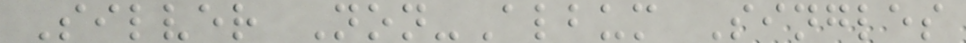Silver Non-Album Singles
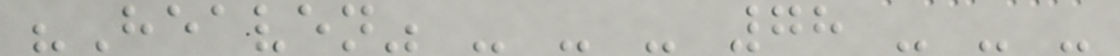"Heaven" - - - 78 - - -
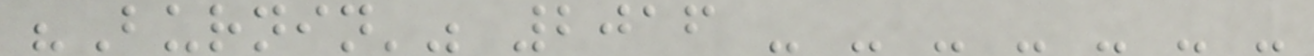"Burnin'" 2016 - - - - - - -
